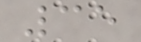35
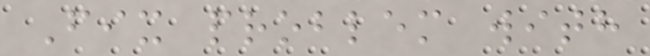Fix problem with
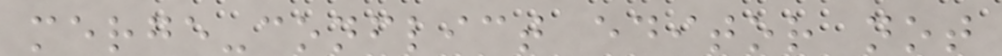merge-conflict editor not
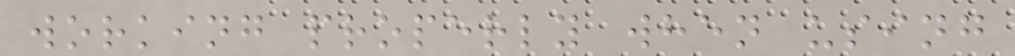working properly when using
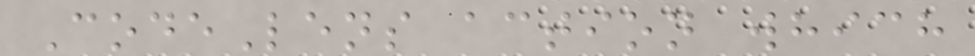CodeLens action which
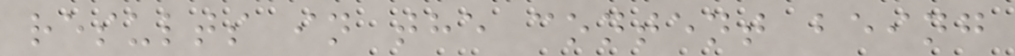results in the content being
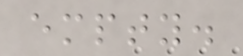empty.
